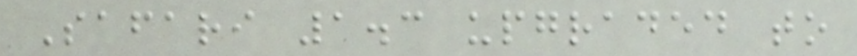Safari 1.3 upgraded to
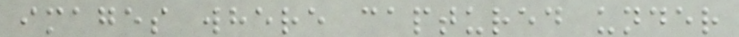images where captured under
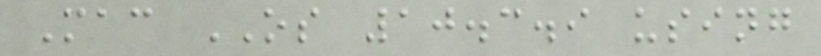Mac OS 10.3.9 using
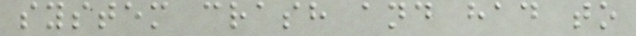system crash and had to
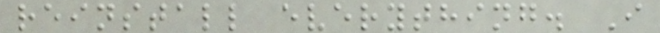reinstall everything. I
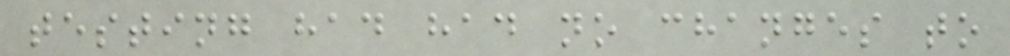testing had had no changes to
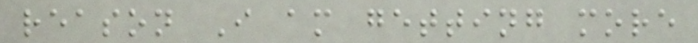reason I am getting more
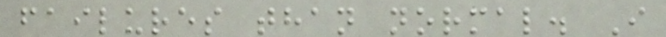failures than normal. I
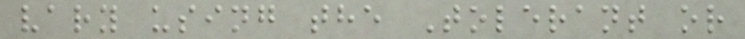vary using the Tolerant or
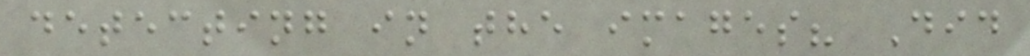detecting in the images? Did
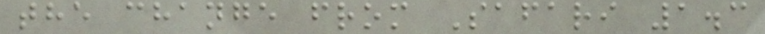the change from Safari 1.3
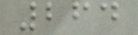264
